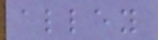alley
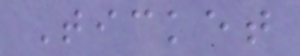Ticket
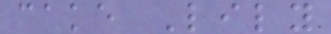cake Lily
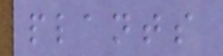plants
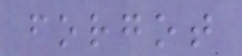forgot
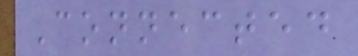Connected
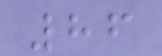86
